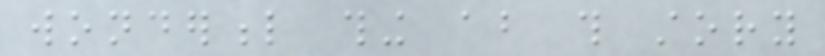wonderful thing about this story
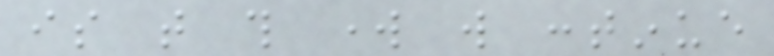is that this work will continue
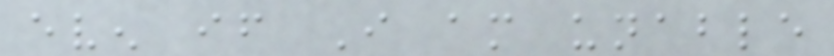even if I am unable
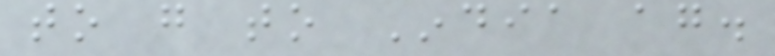to go to India again.
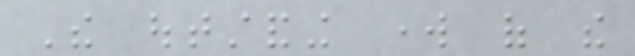The outstanding work of the
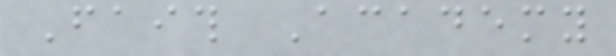Faith Academy
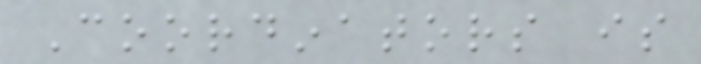Coordinators is
